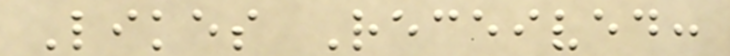Likes Received:
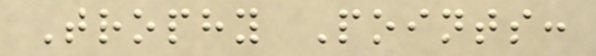Trophy Points:
